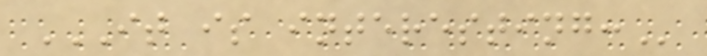IT IS INTERESTING:
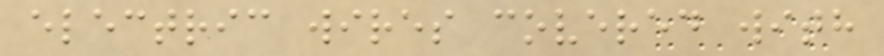electric wires covered with
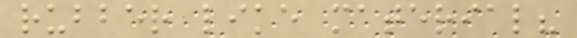rubber like material?
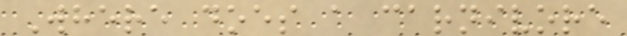Where does a carnivore
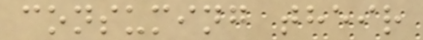consuming their
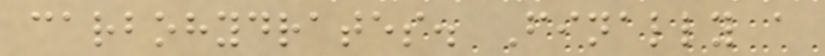carbohydrates. Finally a
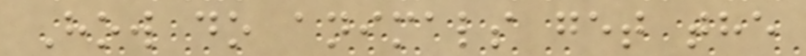How do animals get the
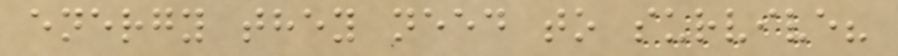energy they need to survive?
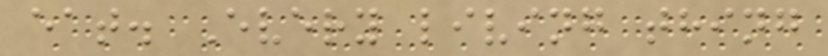eat. Every living thing
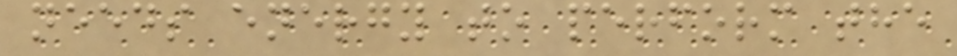needs energy to perform the
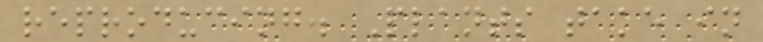reproducing. Plants take in
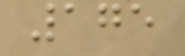175
